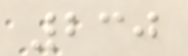230
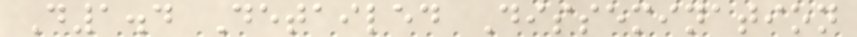D1.4 Detailed Dissemination
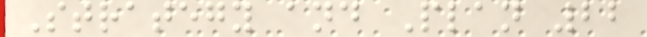Strategy and Plan 22
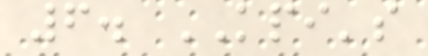6. KPI's
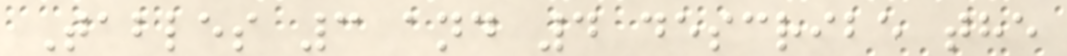Tables 3 and 4 describe the
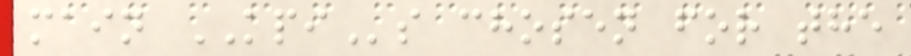main KPIs chosen for the
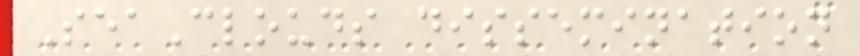SeaClouds dissemination
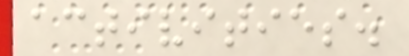activities.
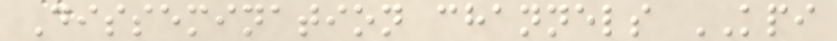Dissemination channels KPI
